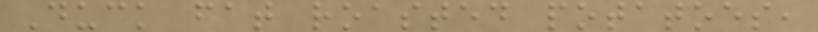Duck fat roasted potatoes,
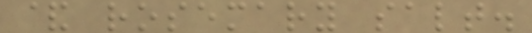& rosemary salt.
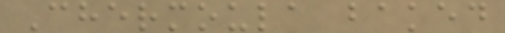Chermoula baked
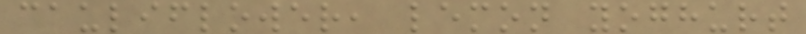cauliflower, lemon yoghurt
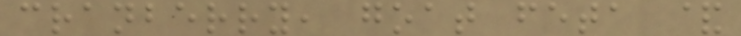cranberry, goat feta &
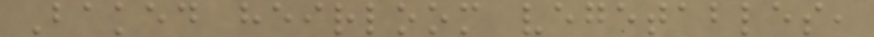Baked heirloom vegetables,
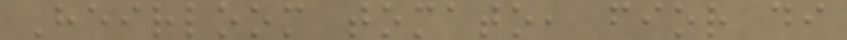Heirloom tomato, fior di
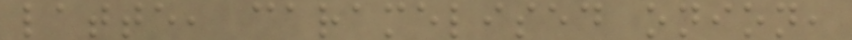latte, caramelised onion,
